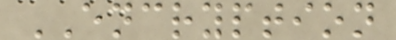ENCRYPTION
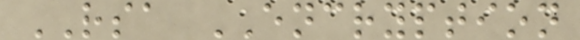RSA ENCRYPTION
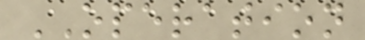OPERATION
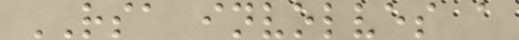RSA involves a
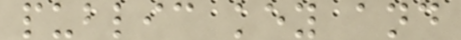public key and
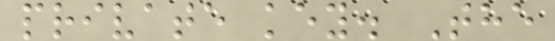private key. The
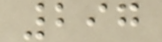297
